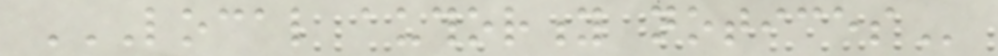LOCAL AUTHORITY NOTICES
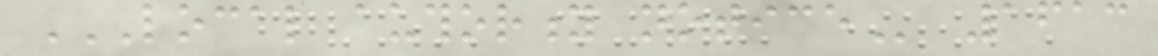LOCAL AUTHORITY NOTICE 1613
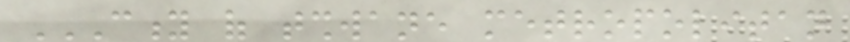CITY OF TSHWANE METROPOLITAN
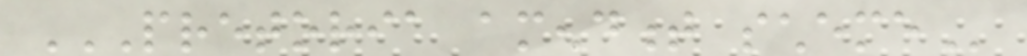PRETORIA AMENDMENT SCHEME
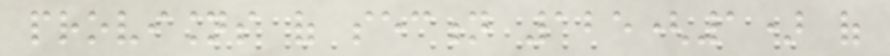provisions of section 125(1) of
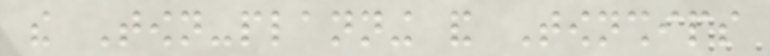the Town-planning and Townships
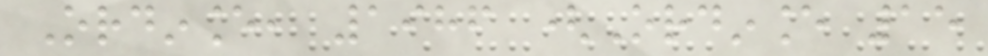Ordinance, 1986 (Ordinance 15
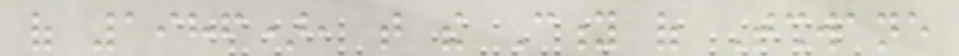of 1986), that the City of Tshwane
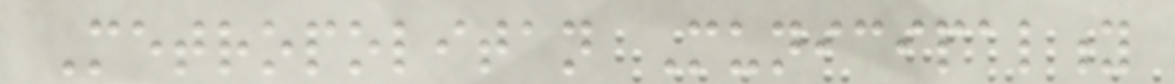Metropolitan Municipality
